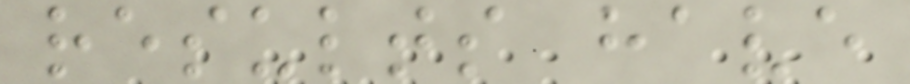results have
